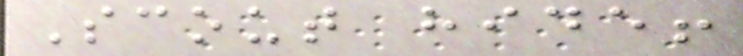Scout hide!
